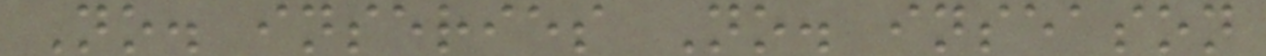No. inseries No. inseason
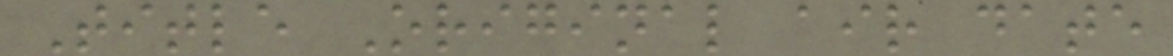Title Original air date
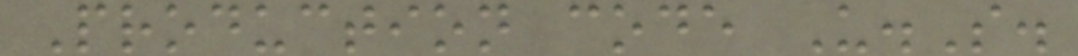Production code U.S.
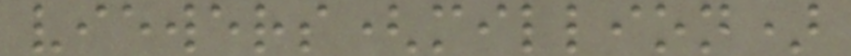viewers(million)
